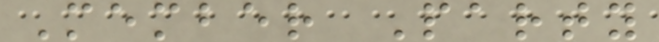Member Party
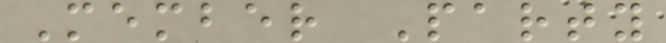Member Party
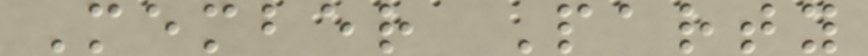Member Party
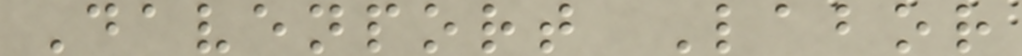Davenport Labor
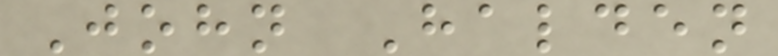John Halden
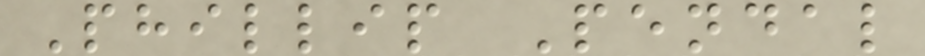Phillip Pendal
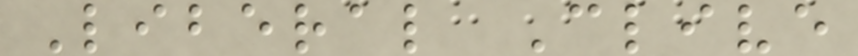Liberal Clive
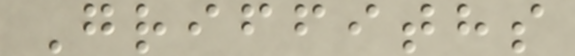Griffiths
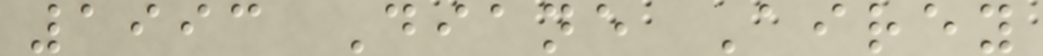1993 Diane Airey
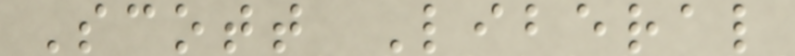Scott Liberal
